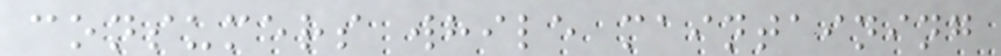consumers while maintaining
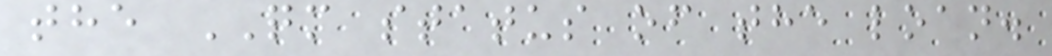the QM status of the loan.
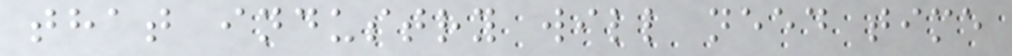that industry will need time
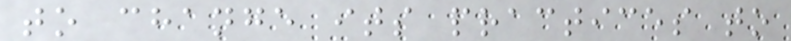to change its practices to
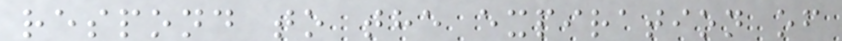respond to the expiration of
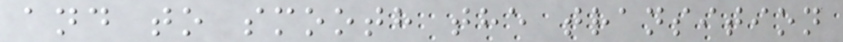and to smooth the transition
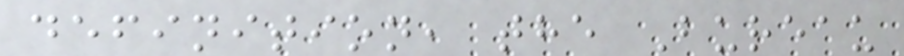definition, the Bureau
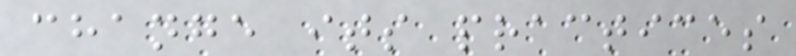change its practices
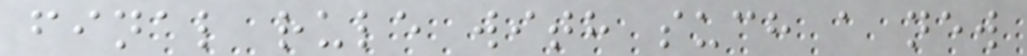final rule with such a new
